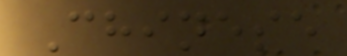Chinese
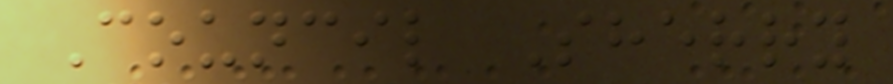Council Sherry
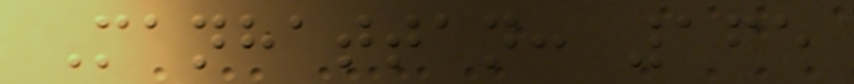Manhattan: 165
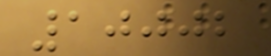10002
